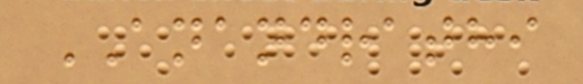ANANDRATHI
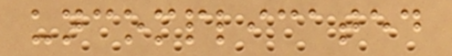uncomplicated
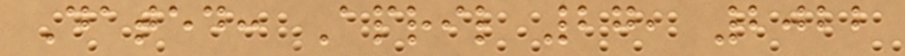Dated: April 27, 2022
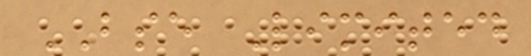BSE Limited
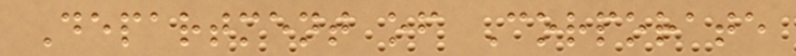Department of Corporate
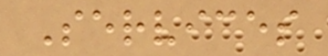Services
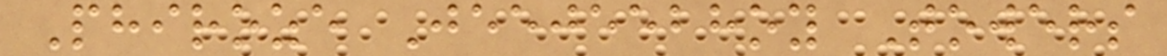Phiroze Jeejeebhoy Towers
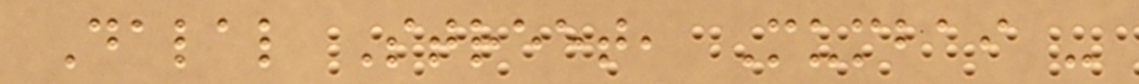Dalal Street, Mumbai -
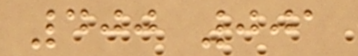400 001
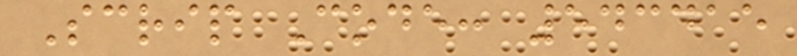Scrip Code: 543415
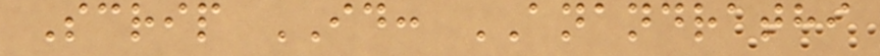Scrip ID: ANANDRATHI
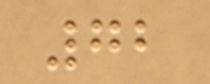72
